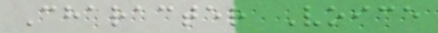Character Voice
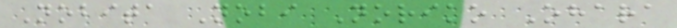Nobita Nobi Noriko Ohara
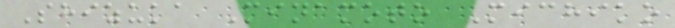Shizuka Minamoto Michiko
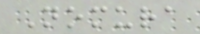Nomura
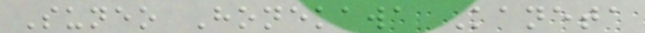Suneo Honekawa Kaneta
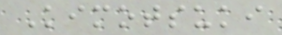Kimotsuki
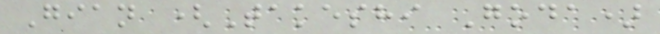Gian (Takeshi Goda)
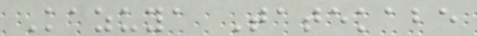Kazuya Tatekabe
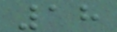18
